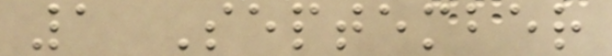1 September
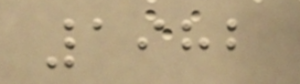1982
